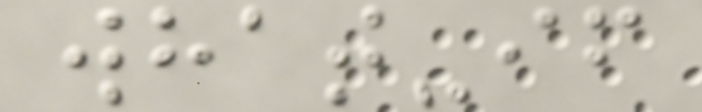what-if
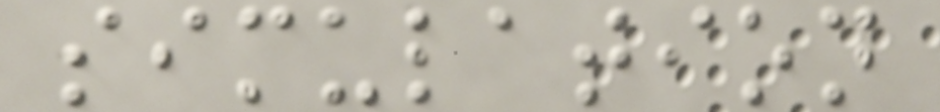simulation
